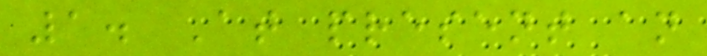1. At present an
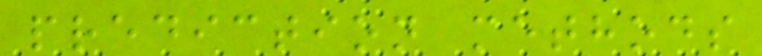prediction methods
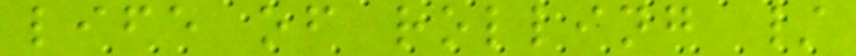life of rolling /
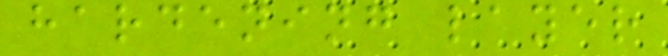hardening layer
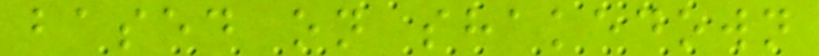based on shakedown
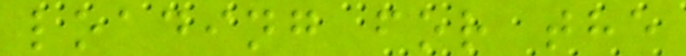loading for the
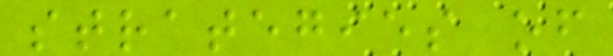strategies of
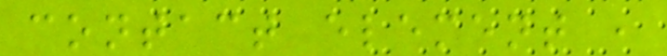contact element ,
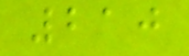210
